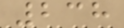238
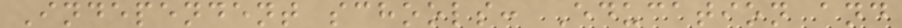Independent schools: Education and
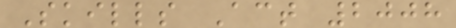Skills Act 2008
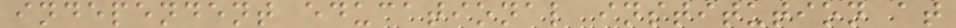independent educational institution at
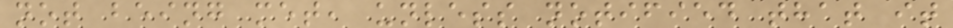not being met, unless notified that it
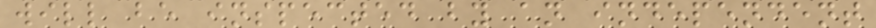will be inspected by an independent
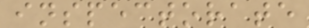inspectorate
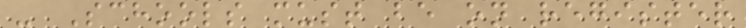- Schools must be on register
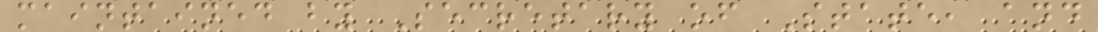maintained by Secretary of State, and
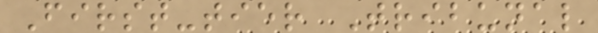First-tier Tribunal
